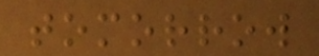tomorrow
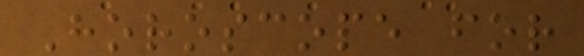Horoscope for
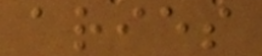aries
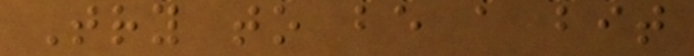Try to be a bit
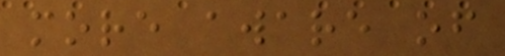more aware of
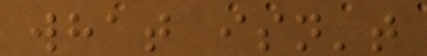what isn't
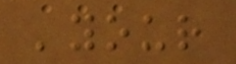'your
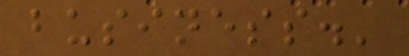business.'
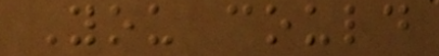You could
